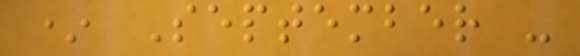* September -
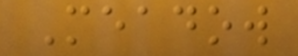Meadow
